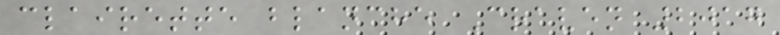clairette blanche Craven 2017
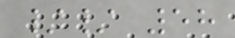// 58
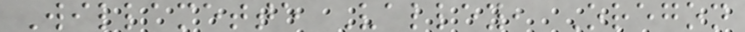Willamette Valley, Oregon
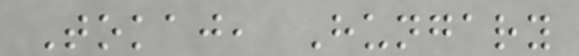Tokaj, Hungary
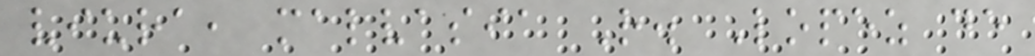viura, malvasia R. Lopez de
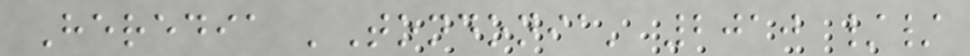Heredia 'Tondonia' 2010 //
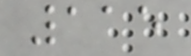115
